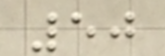50
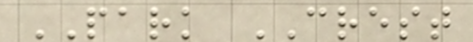PARK CREST
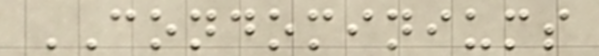CONDOMINIUMS
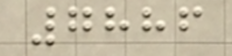7886
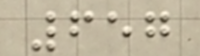657
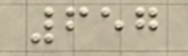657
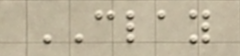CLAY
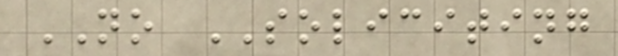NO SOLICITING
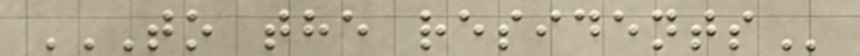TO THE RESIDENTS
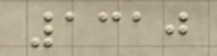1310
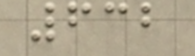632
